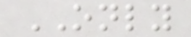ONLY
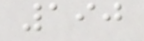190
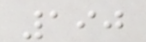190
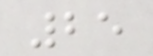25
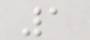1
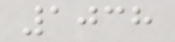1038
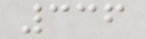336
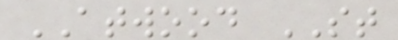ATWOOD ST
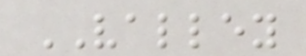VALLEY
